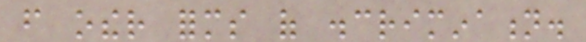from other forms of discrimination.
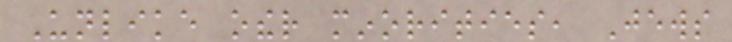Unlike other minorities, Jews
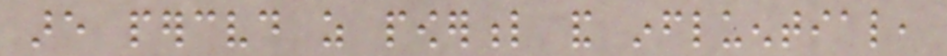are perceived as powerful and influential,
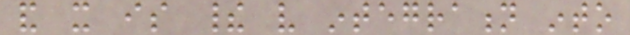and it is their very integration into
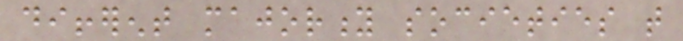different majority societies that
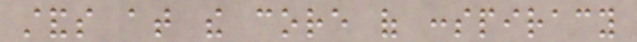stands at the core of conspiracy
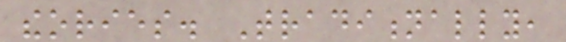theories. Traditionally,
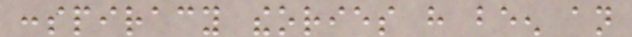conspiracy theories have been an
